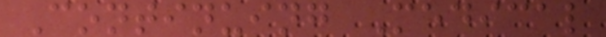Continuing Medical
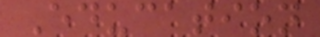Education
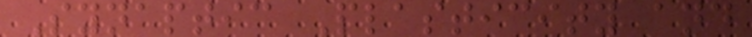Synaptic Plasticity and
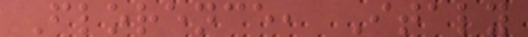Florence, Italy
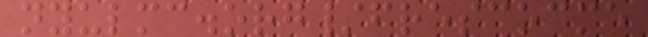nyulmc.org/frescocme
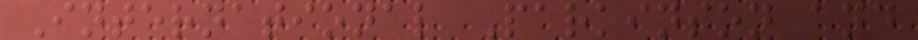International Parkinson and
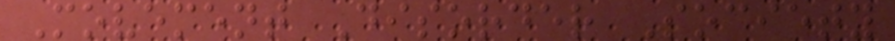Movement Disorder Society
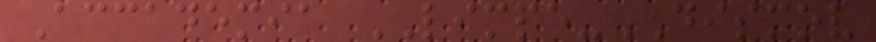Accademia LIMPE-DISMOV
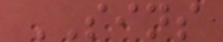SINS
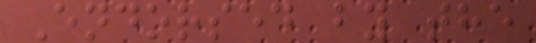Endorsed by the
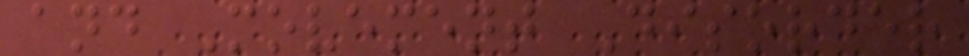and Movement Disorder
